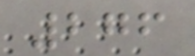276
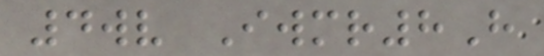4wv Iwmr8H
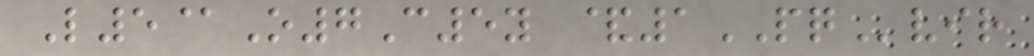L5@O7C5y &1PQvir
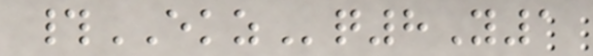#EKZq8Y1
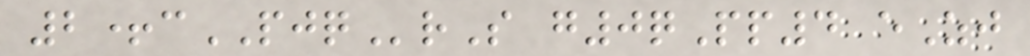2+cPJQrS g0qPp4 eZj
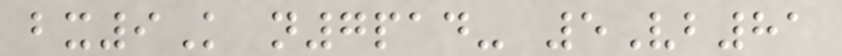bx9K n7pad- 5Vb81
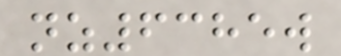nz6385w
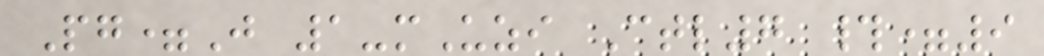Pg=J 1-mUzi Ctl7 #=9
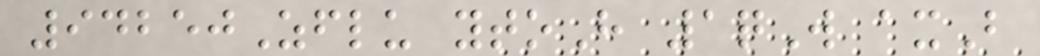94250Zflu ytoH 1qW axB
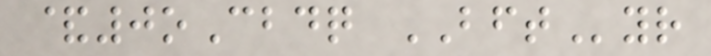&0oCbdq BFTyr
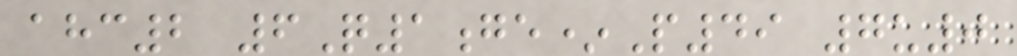ahc2 6Q1ge*P49 7u0
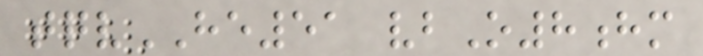tqvHE51 vbO8hm
